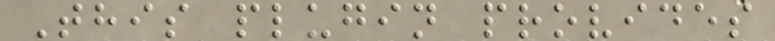This plugin provides
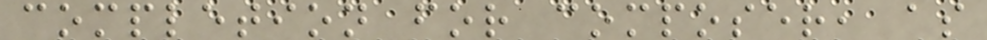completion for composer, as
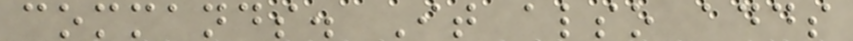commands. It also adds
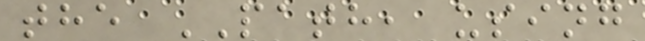the PATH, using
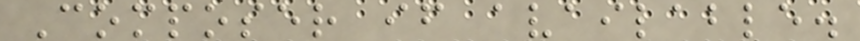Composer if available.
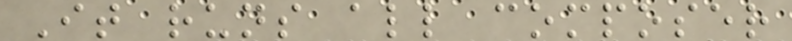It runs all composer
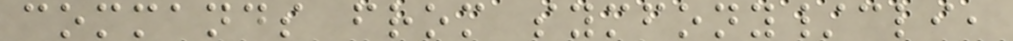commands from symfony/cli,
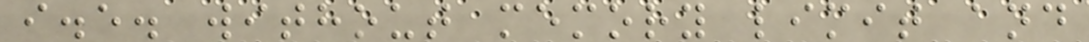i.e. without memory limit and
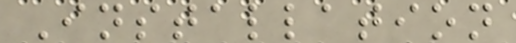Installation
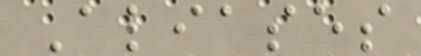Aliases
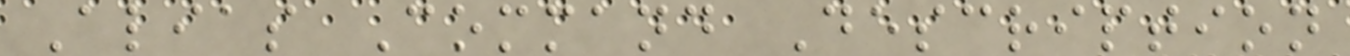Alias Command Description
